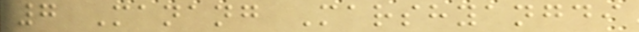7 Manang Marshyangdi
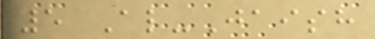5 Al-Jaish
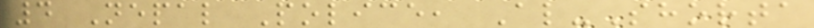4 Nepal Police, Al-Shorta
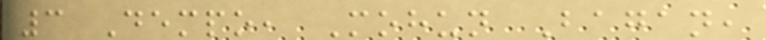3 Dempo, Mohun Bagan,
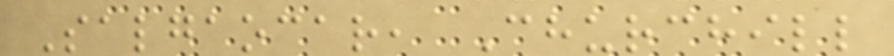Salgaocar, Churchill
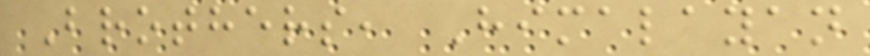Brothers, Himalayan
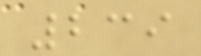239
